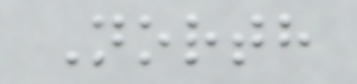North
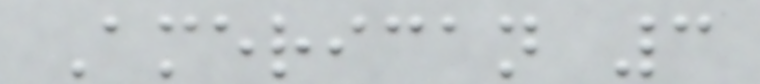American 3
